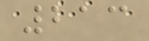213
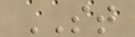ST
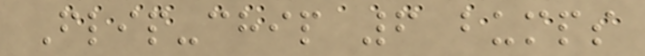Flip-chip 6 bumps
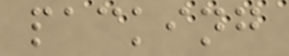packing
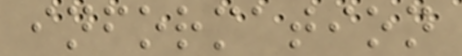information
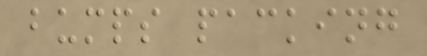bumps packing
